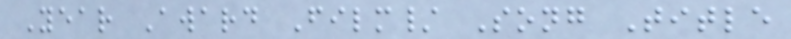Year Award Film/ Song Title
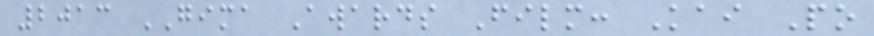2013 GIMA Awards Film: Kai Po
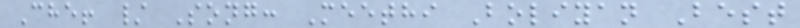Che! / Song: Meethi Boliyan Best
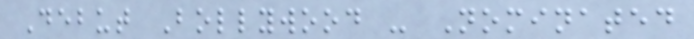Debut Bollywood - Nominated
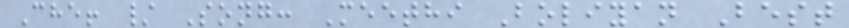Che! / Song: Meethi Boliyan Best
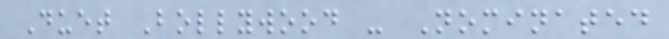Duet Bollywood - Nominated
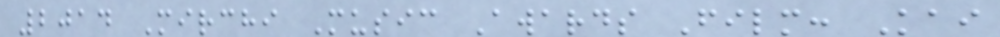2014 Mirchi Music Awards Film: Kai
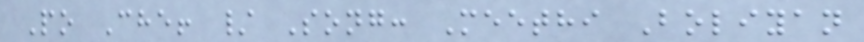Po Che! / Song: Meethi Boliyan
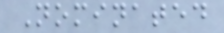Nominated
